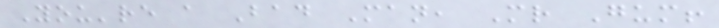You're a Bad Man, Mr Gum!
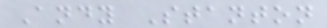Andy Stanton
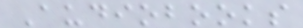Audiobooks
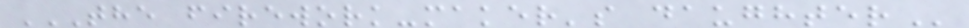THE FIREWORK-MAKER'S DAUGHTER
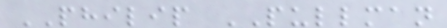PHILIP PULLMAN
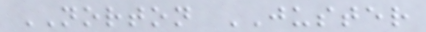NORTON JUSTER
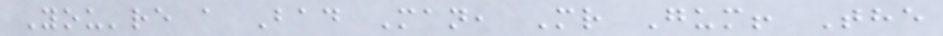You're a Bad Man, Mr Gum! The
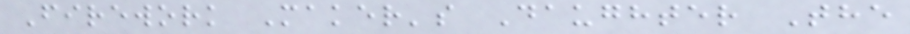Firework Maker's Daughter The
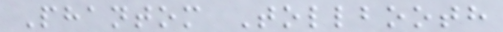Phantom Tollbooth
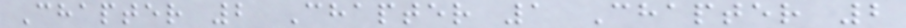Chapter 2 Chapter 1 Chapter 2
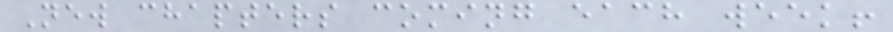New chapters coming each week!
